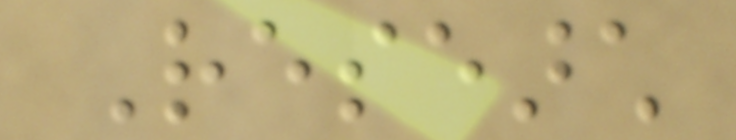Research
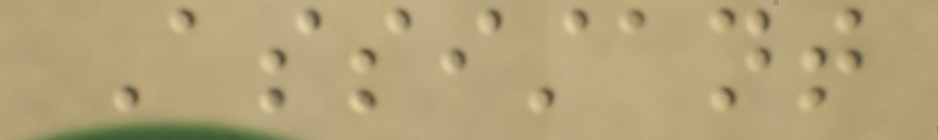Assistant
